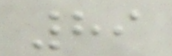89
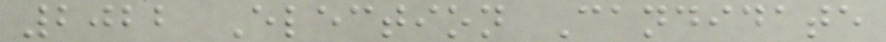2022 Election Candidate
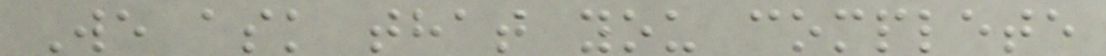We ask that you complete
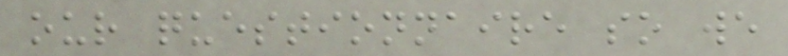our questionnaire so we
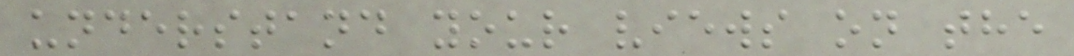understand your views on the
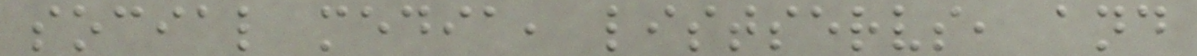social media, listservs, and
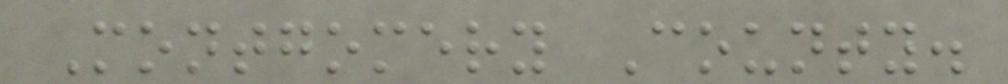Montgomery County.
